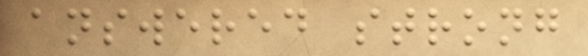answered strong
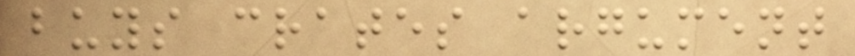buys crates argument
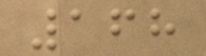168
